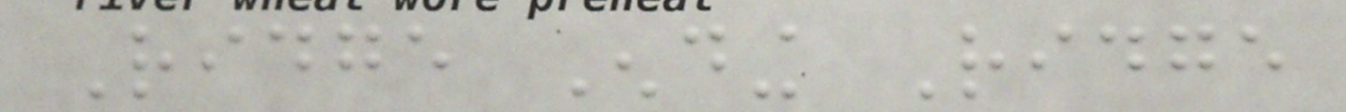Ridge Ending Ridge
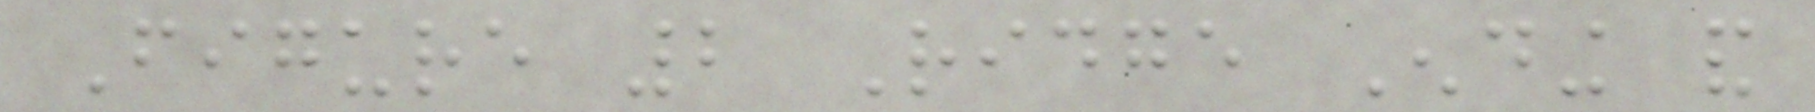Figure 2 Ridge Ending and
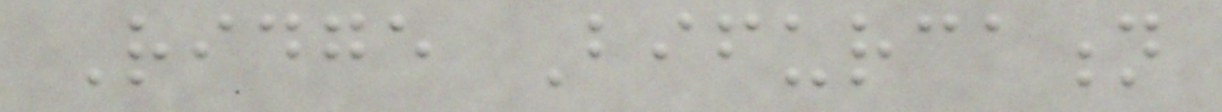Ridge Bifurcation
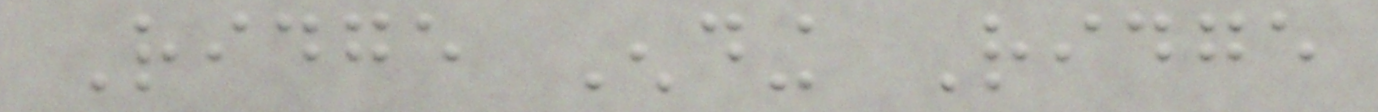Ridge Ending Ridge
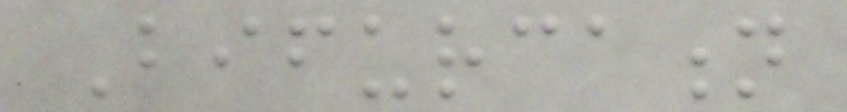Bifurcation
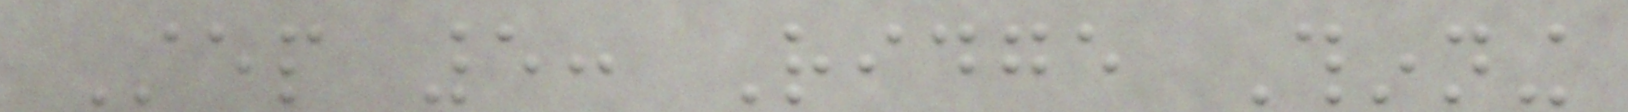Step 5: Ridge Thinning
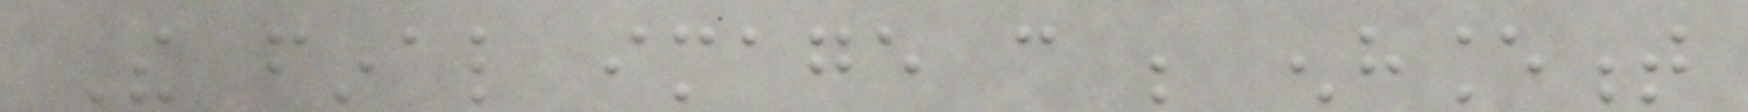The final image can be enhancement
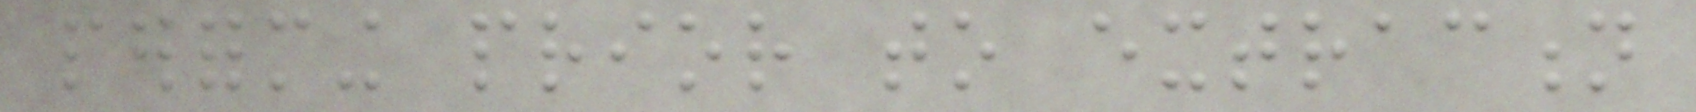performing prior to extraction
